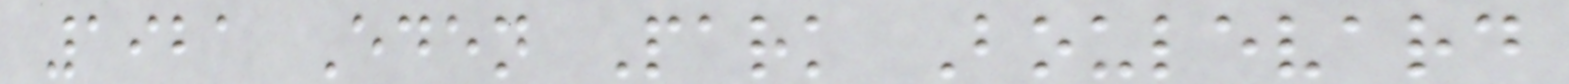1921 Eden Park Boulevard
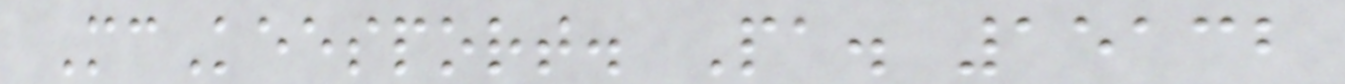McKeesport. Pa. 15132
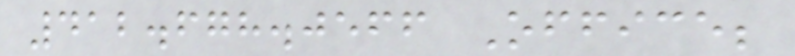412.678.0566 Office;
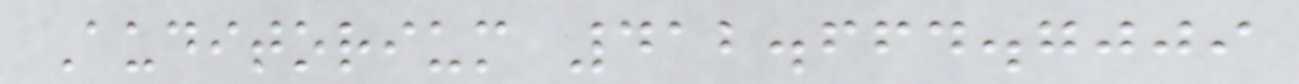Auditorium 412.664.7009
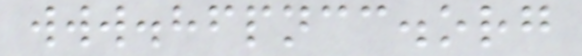www.hfpncc.org
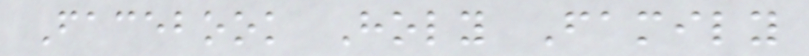Facebook Holy Family
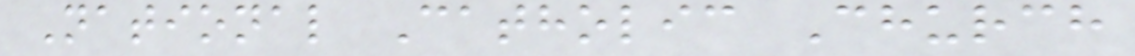National Catholic Church
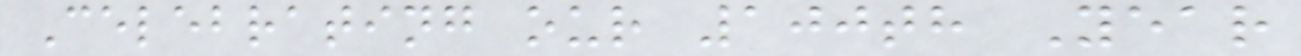Celebrating our 100th Year
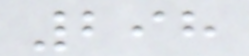298
